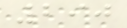290
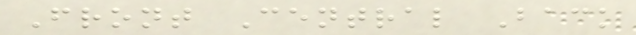Front Central Back
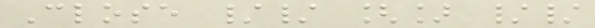Close // [] //
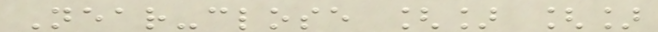Near-close [] []
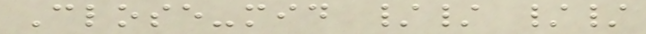Close-mid // //
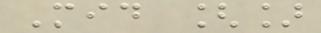Mid []
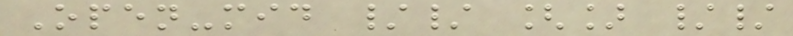Open-mid // [] //
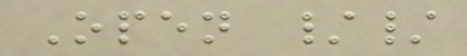Open //
